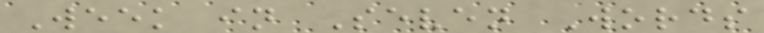Week in Seven Words
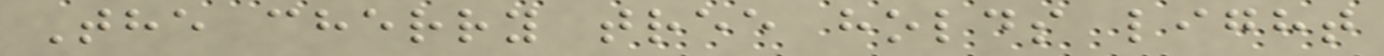The cherry tree holds light
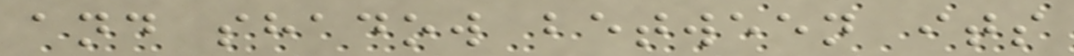and shadow between its
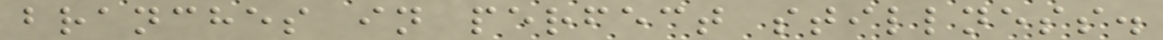branches in perfect stillness.
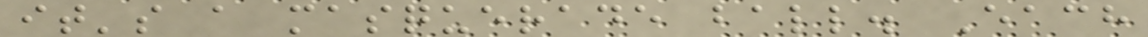it's a masquerade ball. Each
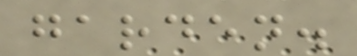garden.
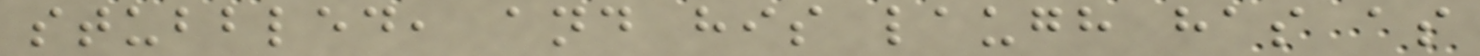stubbled, and his laugh has as
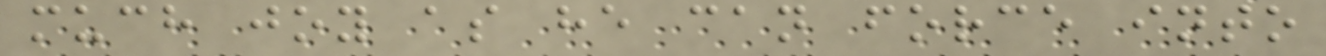much joy as he can force into
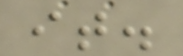it.
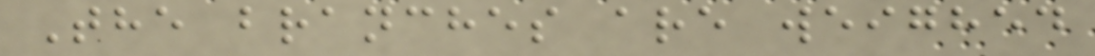The branches are weighed
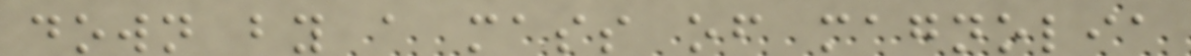down by a mass of magnolia
